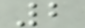2
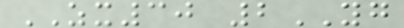ZX30 2YG
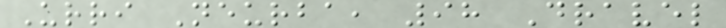Urri Neurba, 98 Dravel
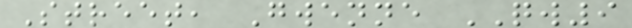Street, Gwenne QW9
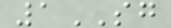1SG
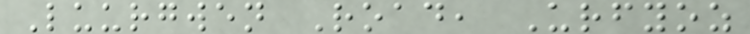Luurgwen Road, Urfyoz
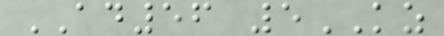AD56 5KZ
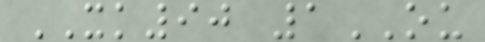XK90 1OU
